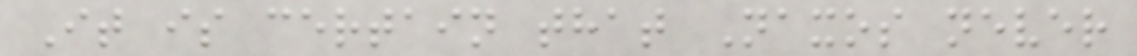It is certain that Naxos never
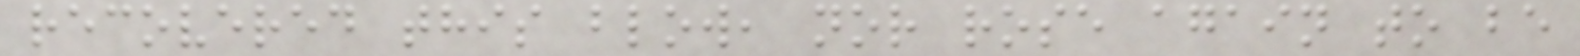recovered this blow, nor rose again to be
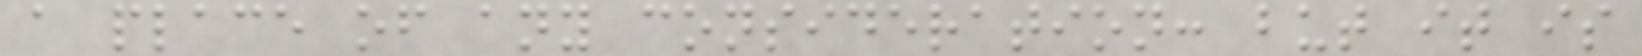a place of any consideration: but it is
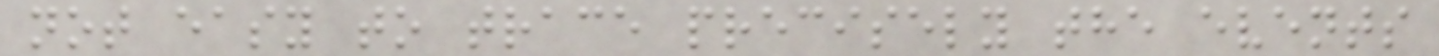not easy to trace precisely the events
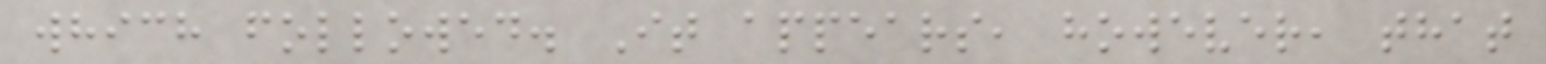which followed. It appears, however, that
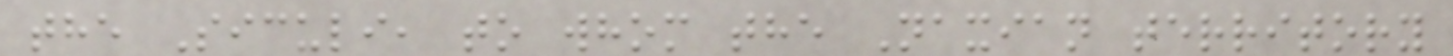the Siculi, to whom the Naxian territory
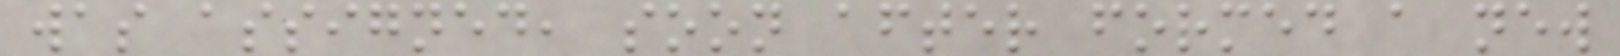was assigned, soon after formed a new
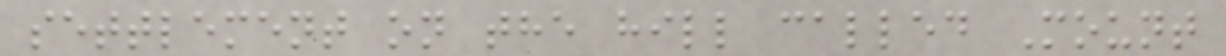settlement on the hill called Mount
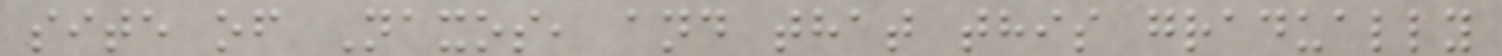site of Naxos, and that this gradually
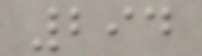294
